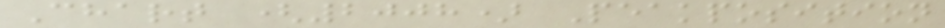Chart (2008) Peakposition
